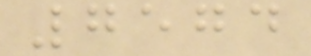7574
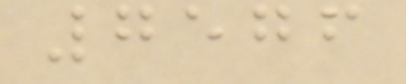7576
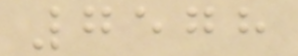7578
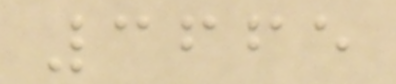3665
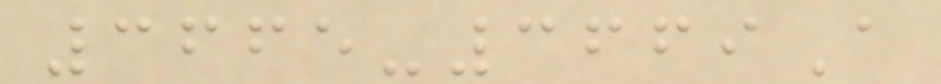3665-3669A
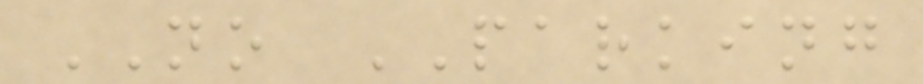NO PARKING
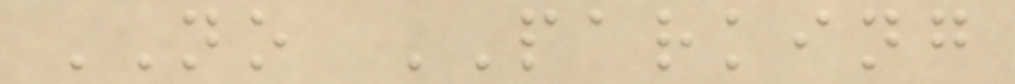NO PARKING
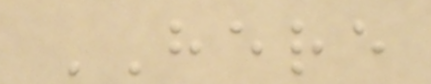HERE
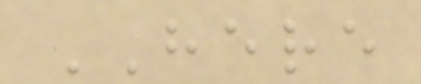HERE
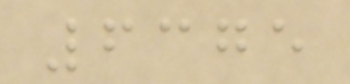6375
